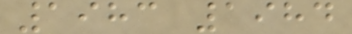1983 1984
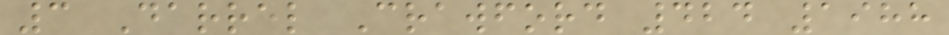3 Darrel Crawford 424 1988
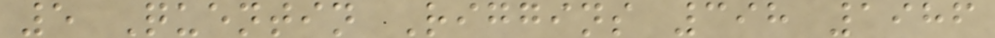5 Quentin Riggins 398 1986
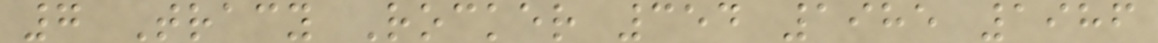7 Tracy Rocker 354 1985 1986
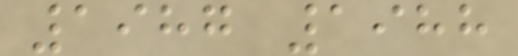1987 1988
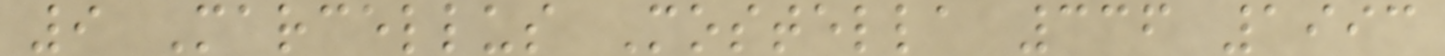9 Marcellus Mostella 336 1993
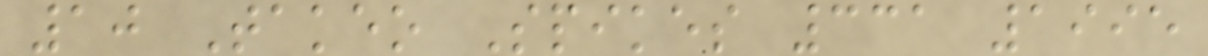10 Takeo Spikes 331 1995
